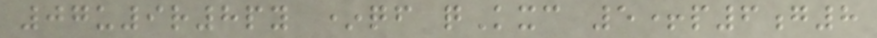07u9r8py *qf qKxc 5+p6g8
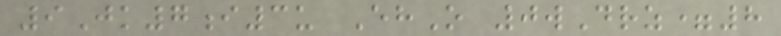9Jk7i3u EhO 0wDrz=8
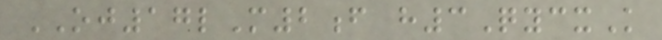OJ17lM2f h3QycxK
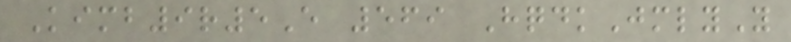Kimb9r5E 569 HqdkJmlyY
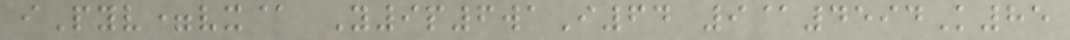iPyv=vx@ Y9p6waI64 9@4594K85
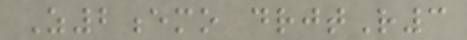Z2emo drjtR3
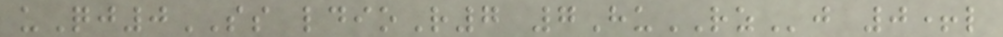uQj0SS ldioR7 7HuRZj 0+l
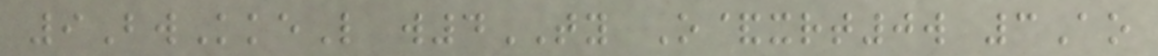9BwKkeL w4TY O&xrt0w 3Ao
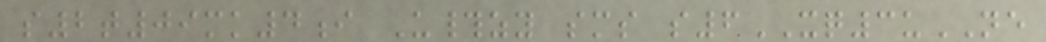s2t09mk4i U#zy sms s6XQ3uNE
